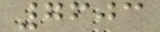7603
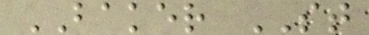BAKER ST
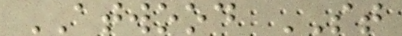ATWOOD ST
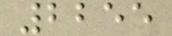2255
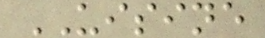UISINE
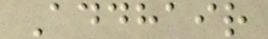Addhair
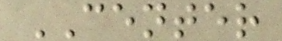CENTER
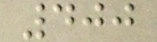400
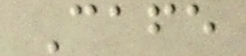Cafe
